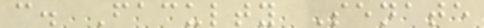c. Faculty Senate
